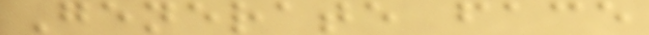Generate face
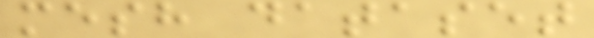mesh dataset
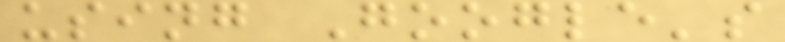using Google's
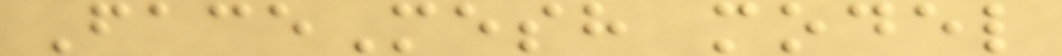FaceMesh model
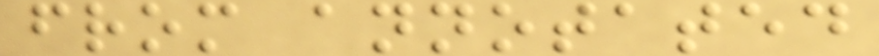from annotated
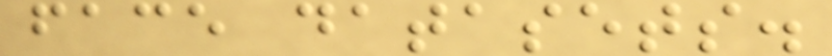face datasets.
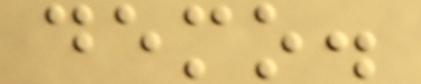demo.
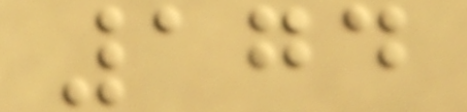174
